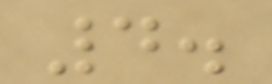4.
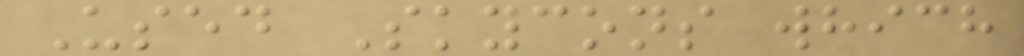Used Skycons which
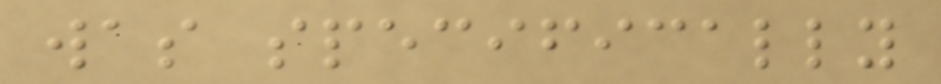was specifically
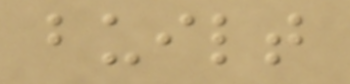built
